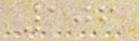106
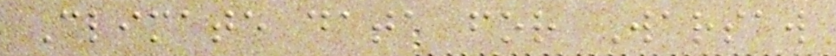Climate data for Warsaw
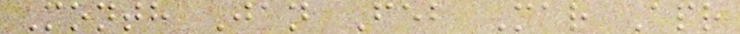Month Jan Feb Mar Apr
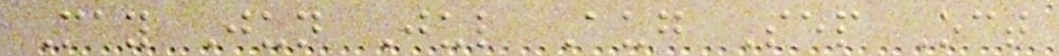May Jun Jul Aug Sep Oct
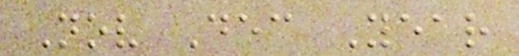Nov Dec Year
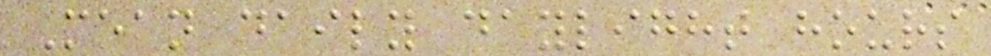Mean daily daylight hours
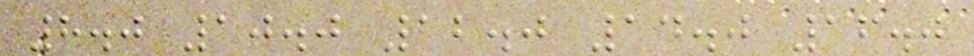8.0 10.0 12.0 14.0 16.0
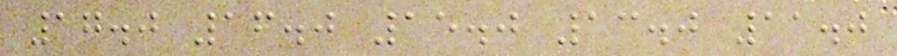17.0 16.0 15.0 13.0 11.0
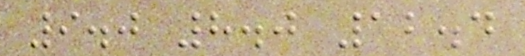9.0 8.0 12.4
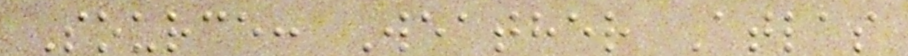Source: Weather Atlas
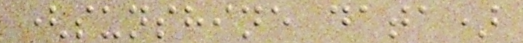(sunshine data)
